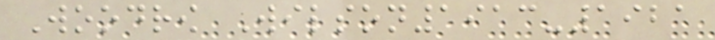Woodrow Wilson1913-1921
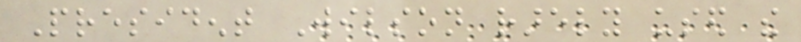President Wilson rarely used the
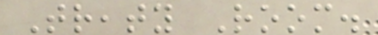Treaty Room.
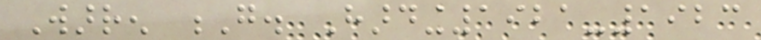Warren G. Harding1921-1923
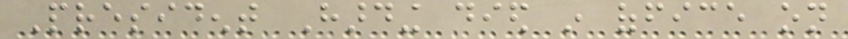President Harding died in office on
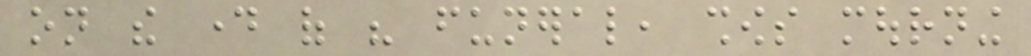on the day of his funeral, shows mourning
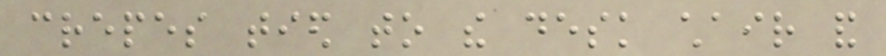crepes tied to the desk chair and
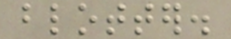blotter.
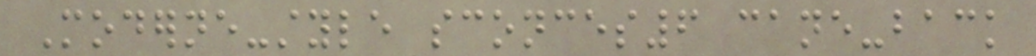Moderne-style sconces6 cane-back
